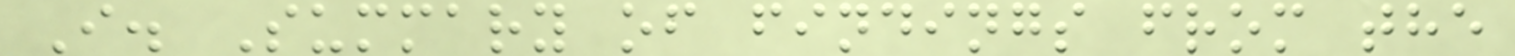I. Summary of findings from the
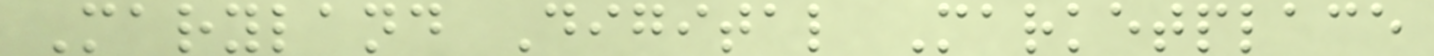Maryland Digital Marketplace
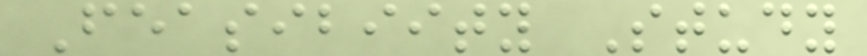Feasibiity Study
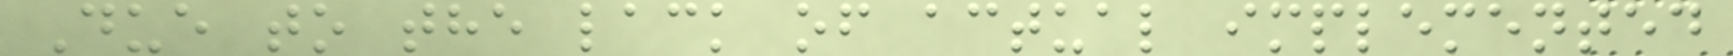Due to the lack of actual implemented
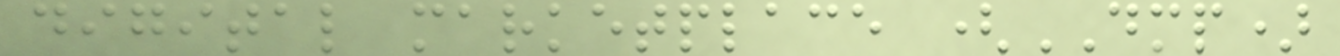digital marketplace (DMP)
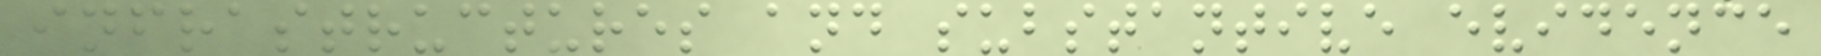infrastructures and substantive evidence
